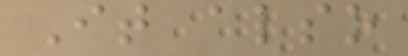It also
